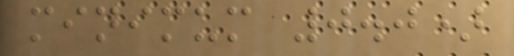minimum 0.0)
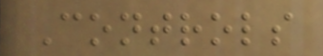Controls
